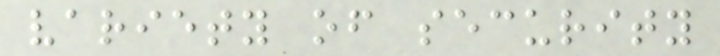variety of security
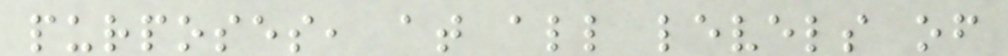purposes, at all levels of
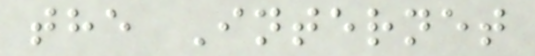the Internet
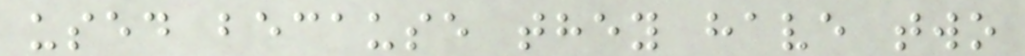used because they have two
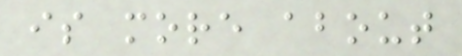is more about
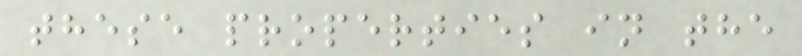these properties in the
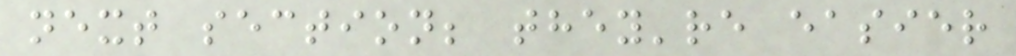next section; they're easier
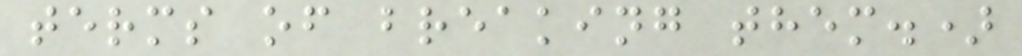terms of breaking them.)
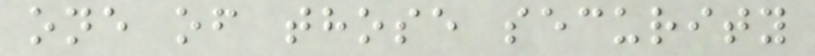one of those security
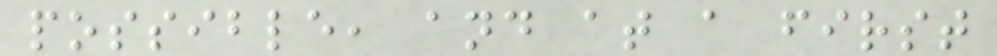possible, and at a first
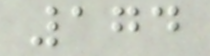174
